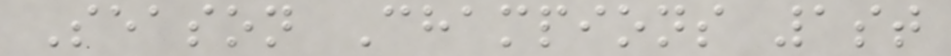Season Champions 1st
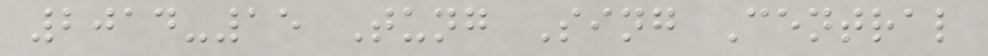2014-15 Tung Sing Central
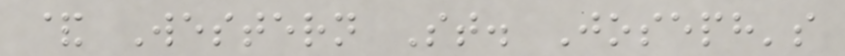& Western St. Joseph's
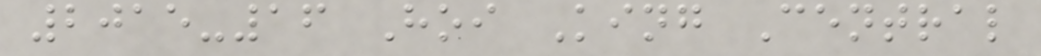2015-16 Hoi King Central
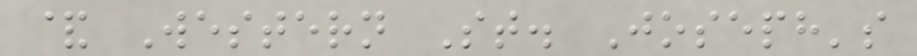& Western St. Joseph's
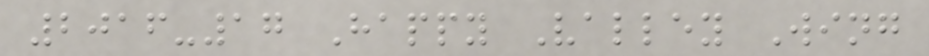2016-17 Happy Valley Wing
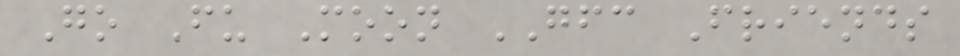Go Fu Moon GFC Friends
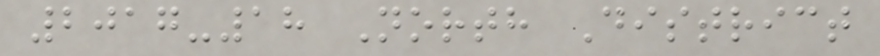2017-18 North District
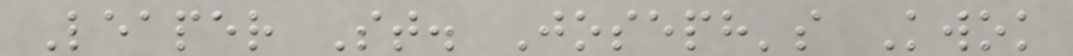Leaper St. Joseph's Kwok
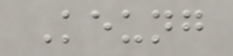Keung
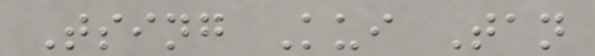Tsing Kui Tan
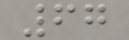67
